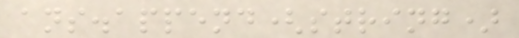ans.append(string)
